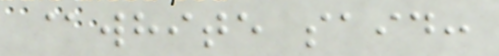@white said:
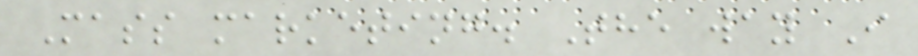Mass marketing. The way I
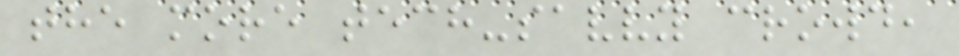the more tech-savvy crowd,
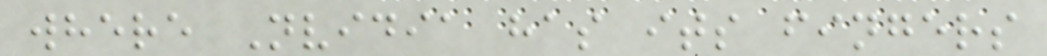where Nvidia has its fingers
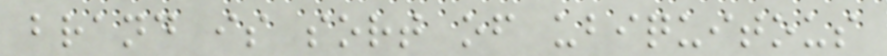brand is sort of ubiquitous
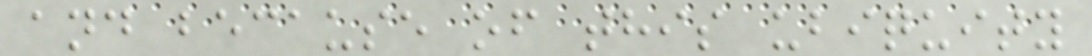and because of this ubiquity
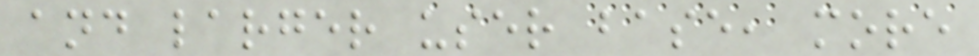and larger user base, more
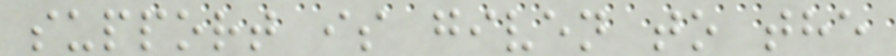support is given to the
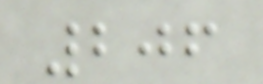206
